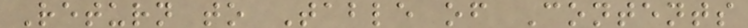Return to Table of Contents
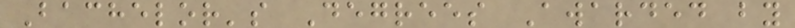Bachelor's Degrees Awarded by
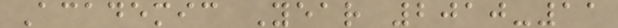Academic Year 2010-11
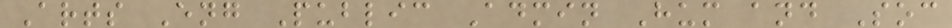Arts Eng Public Admin Hum and Soc
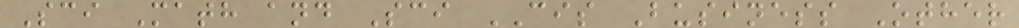Sci Math and Sci CIS Business Other
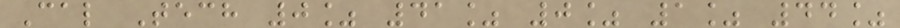Cal Tech 0% 41% 0% 1% 44%
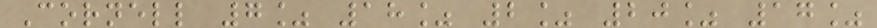Cornell 7% 18% 2% 20% 17%
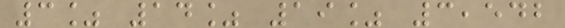3% 14% 19% 3,542
